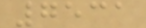7531
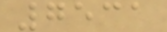7531
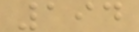194
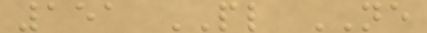151 PL NE
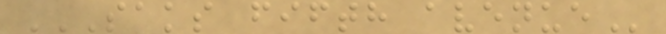SAKS FIFTH AVENUE
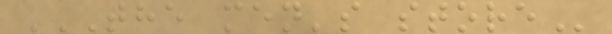THE MEN'S STORE
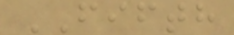FIFTH
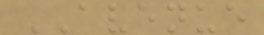AVENUE
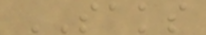SAKS
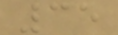35
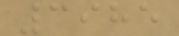3985
